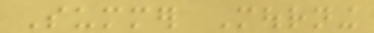Summer Mourning
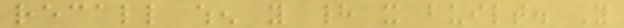recall when you had it built. You
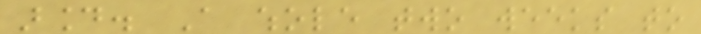around. A whole two weeks to
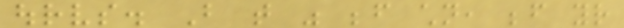ourselves. But that was before children, before your
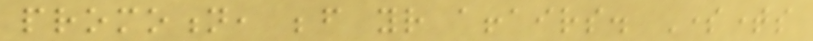promotion, before your affairs. Sometimes
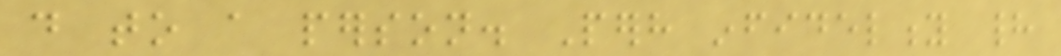do to a person. Perhaps infidelity had
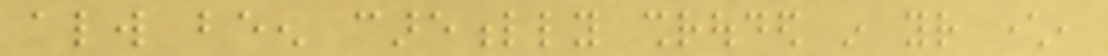always been carefully shrouded in your character,
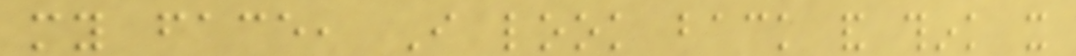my face, I look back and think it
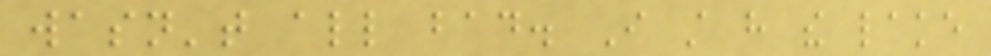wasn't all bad. I still have the lake
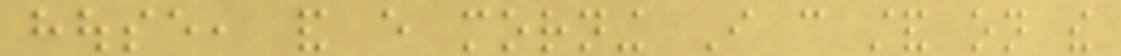house, and every morning I can stand on the
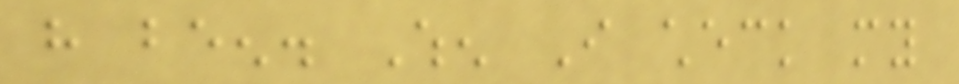have been. When I check my
